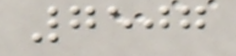7507
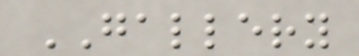GALLERY
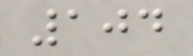104
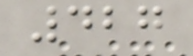427
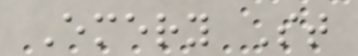Emery St
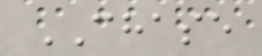CHASE
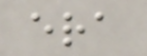era
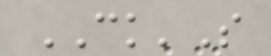CK'S
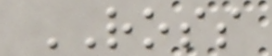ROSS
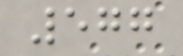577
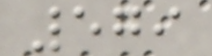579
